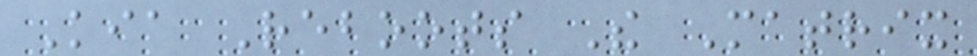Kia Reboots The Matrix
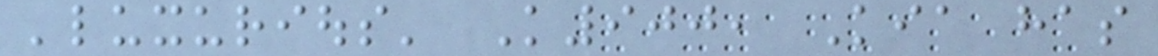'luxurious' K900, Kia has
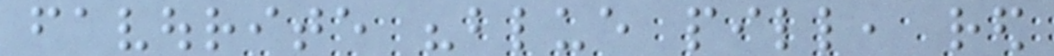favourite "blue pill, red
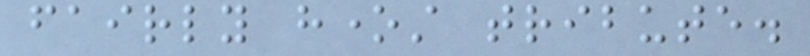fairly honest tribute.
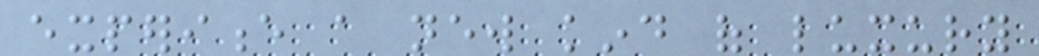experience a new kind of luxury
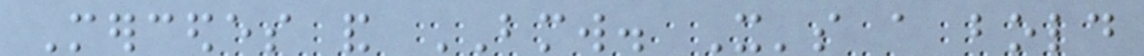Mercedes and BMW. It's a bold
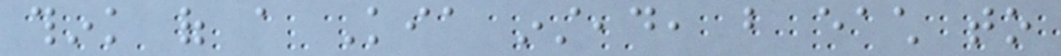think of a Kia instead, but each to
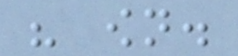his own.
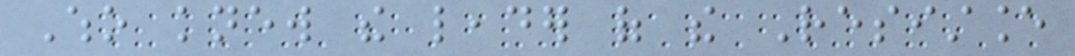Who knew the leader of the Resistance
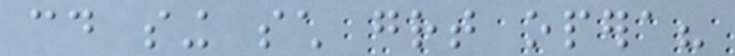could sing such great opera?
